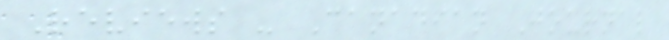Reviews - Canadian Journal
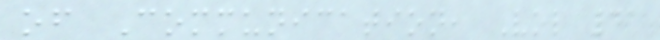of Communication, Vol 41
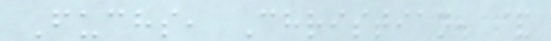Fuchs, Christian, &
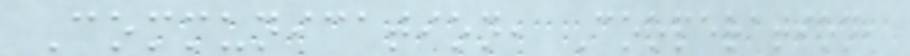Communication, Cooperation,
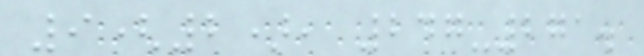9(2), 247-271.
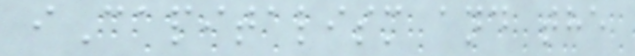iCapitalism and the
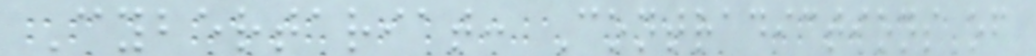Cybertariat: Contradictions of
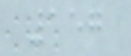157
